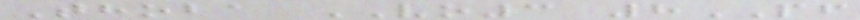Thoba VO3 8PF
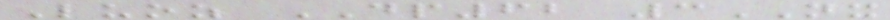Luoz DP62 3NX
